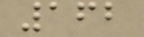162
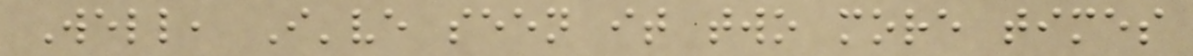Well, I've seen it two more times
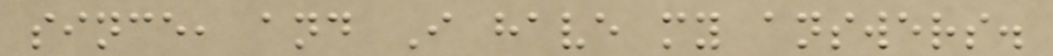since, and I have my answers.
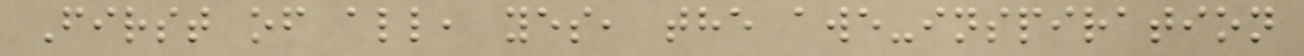First of all, yes, the awe-inspiration
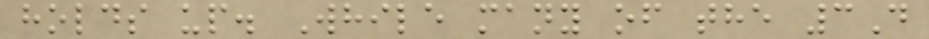holds up. While many of the 3D
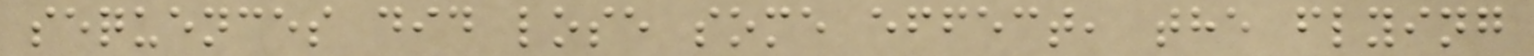sequences did lose some effect, the flying
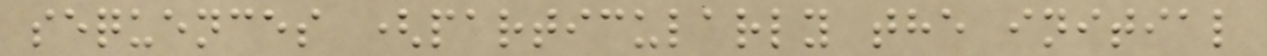sequences (particularly the initial
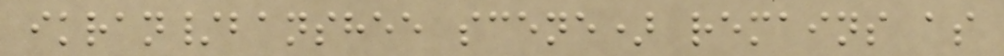ikran/banshee scene) remains as
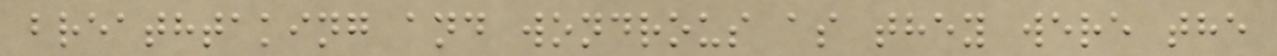breathtaking and wondrous as they were the
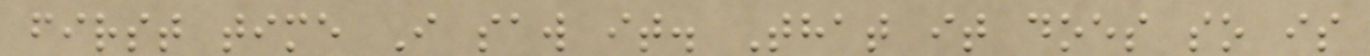first time I saw it. That it does so is
